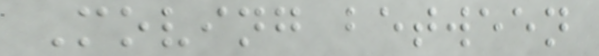Moving between
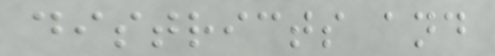districts and
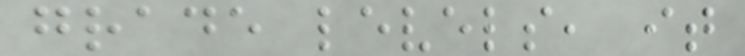grade levels, it
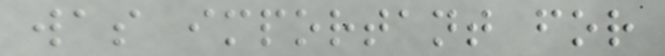was important for
